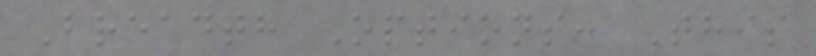Breadth Options: This
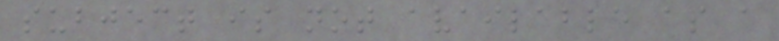subject is not available as a
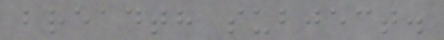breadth subject.
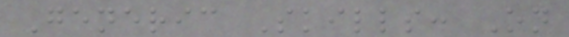Generic Skills: On
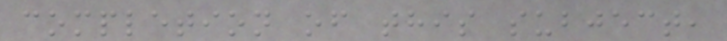completion of this subject,
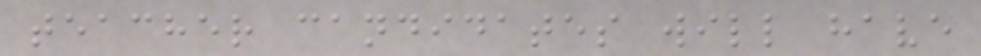teacher candidates will have
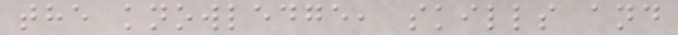the knowledge, skills and
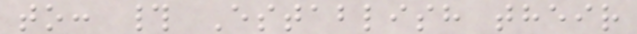to: # Establish their
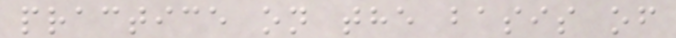practice on the basis of
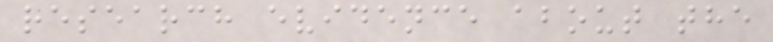research evidence about the
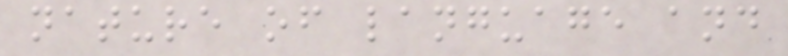nature of language and
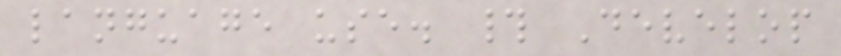language use. # Develop
